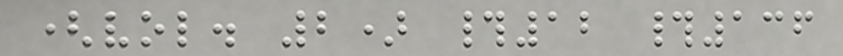(vol. 2) #12 #136
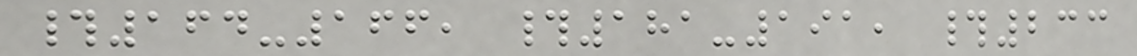#164-166, #181-191, #233
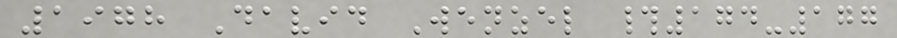1978 David Wenzel #174-177
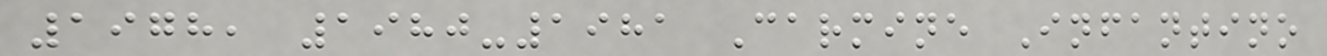1978, 1980-1981 Carmine Infantino
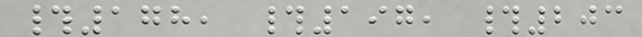#178, #197, #203
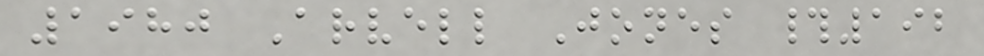1980 Arvell Jones #192
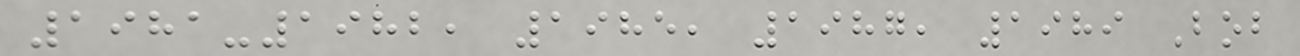1981-1982, 1985, 1987, 1989 Bob
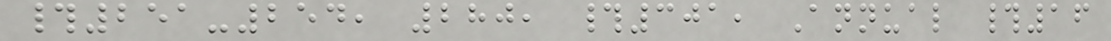#251-254, 280, #301, Annual #16
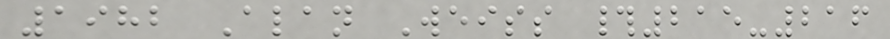1982 Alan Weiss #215-216
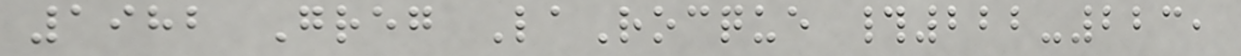1982 Greg LaRocque #222-223,
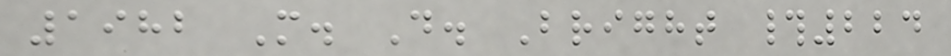1982 M. D. Bright #224
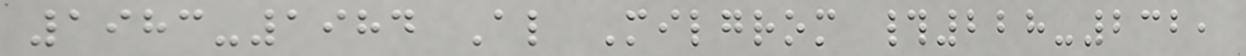1983-1984 Al Milgrom #228-232,
